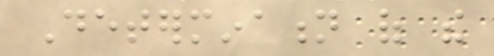Determination of the
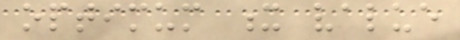optimum x value
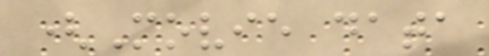(Movie data
